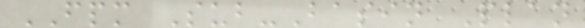FPM Sub-Basin Plan
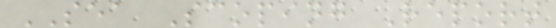SEA Scoping Report
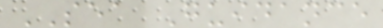SEA Guidance
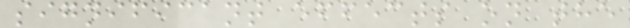significant effects on the
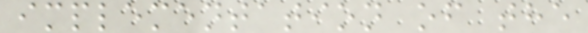implementation of the
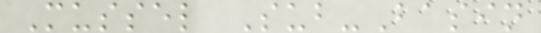Mussel Sub-Basin
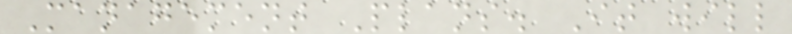Management Plans. It will
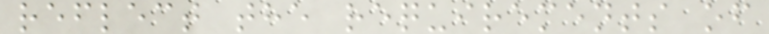reflect the requirements of
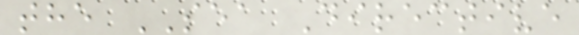the SEA Directive
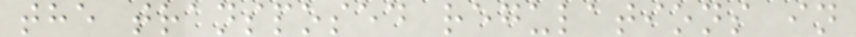the transposed regulations in
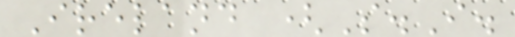Ireland (S.I.
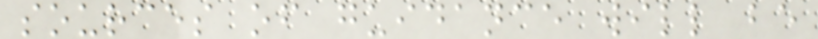sources of guidance will be
